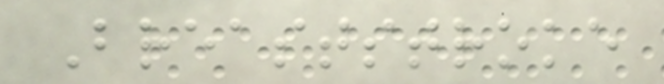Breaststroke
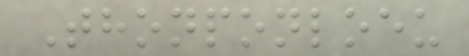Thonponloeu
